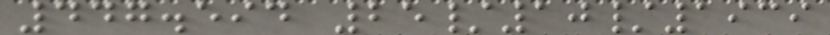447.594 25/10/1939
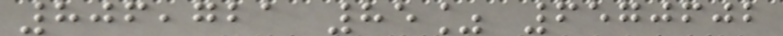806,721 85% 6570602
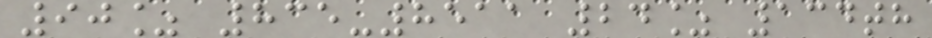90% 835-8511 24% 134th
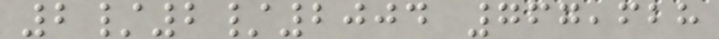2/2/2004 767,628
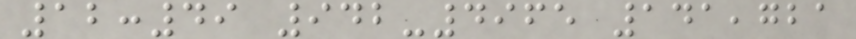12:49 942-4965 141,721
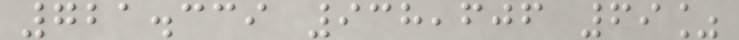721.339 938,606 69%
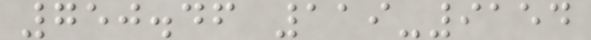750.46 119-9154
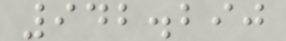942.290
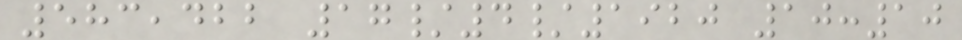583,422 17/4/1920 10:10
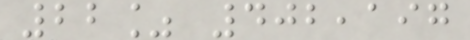22% 402,197
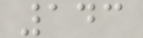143
